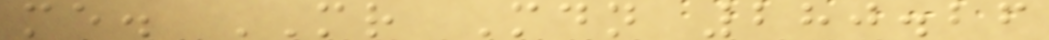me. MR Mdn 280.26
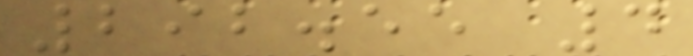292.55 4
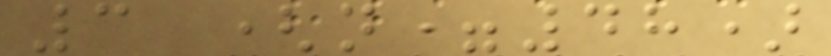3 (n=48)
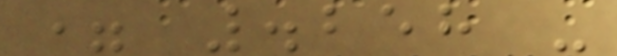= .258 -
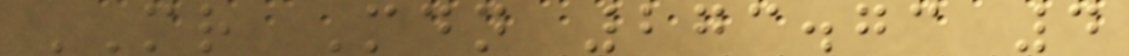MR Mdn 273.73 4
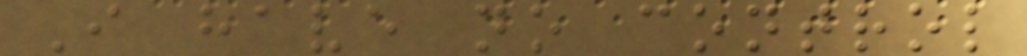I have no control
